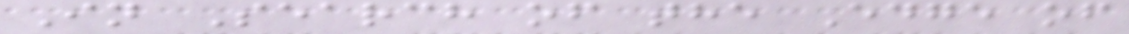In Search of the Edge of
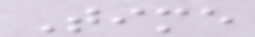Time
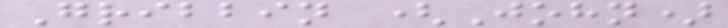Gribbin (John)
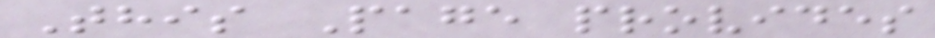This Page provides
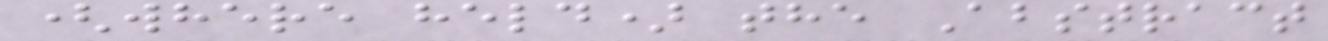(where held) the Abstract
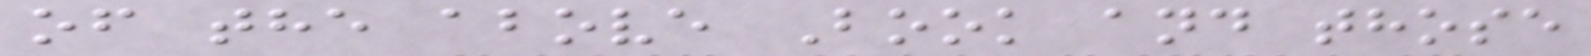of the above Book and those
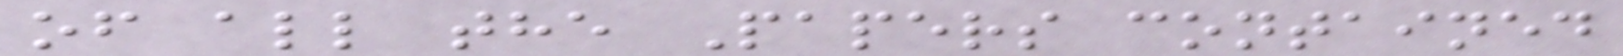of all the Papers contained
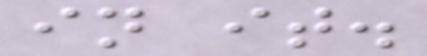in it.
